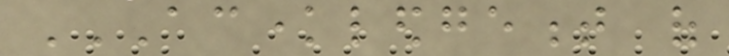ACKNOWLEDGEMENT OF
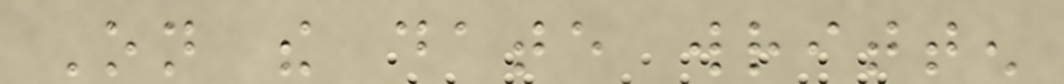On the date written
